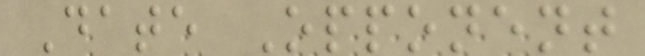Date Opponent
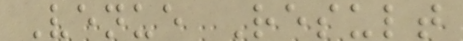Venue Result
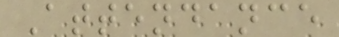Attendance
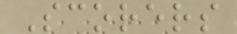Scorers
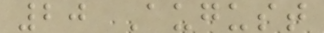20 August
